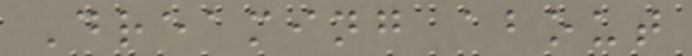Dreaming about
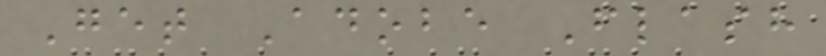Get Adobe Flash
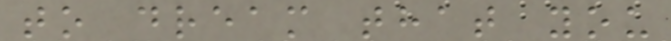to dream that you
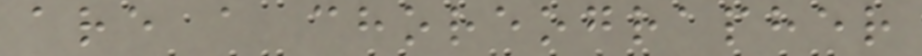are a choreographer
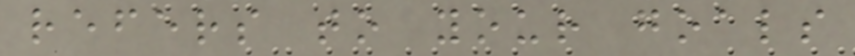refers to your goals
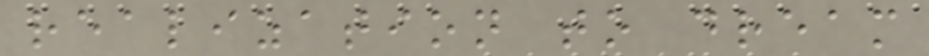realization to dream
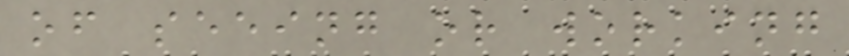of seeing or working
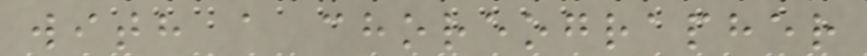with a choreographer
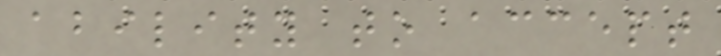ability to accept
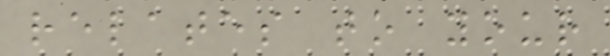relates to your
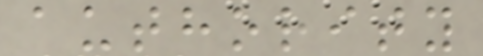authority
